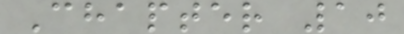Chapter 10
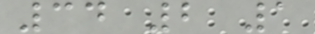34 2 1
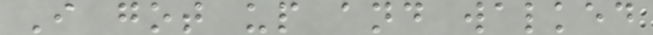I got up and walked
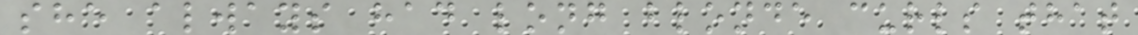she always had long blonde curls that
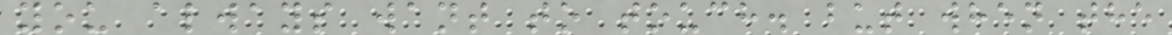you always want to touch. but when the
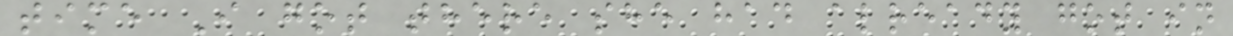time I got there she had already got in
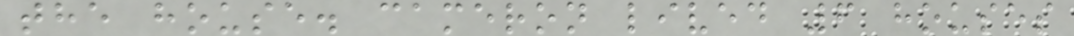the house. cameron lived 6 houses
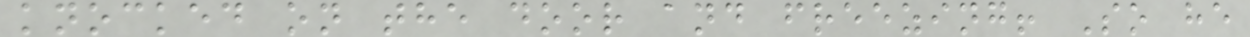knocked on the door and freezing! So he
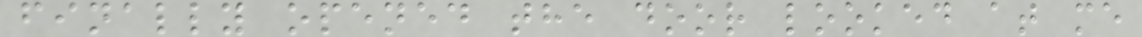finally opened the door looked at me
